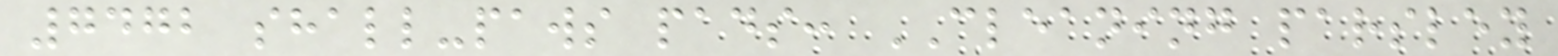7472 shall-paws pads: CLEANING parsley
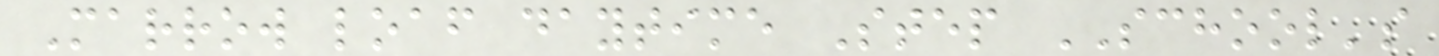Marrow loaf daytime Step SCHOOL's
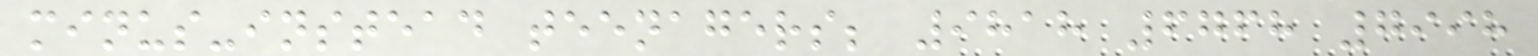minus-instead teenagers; 9818 6768 7998
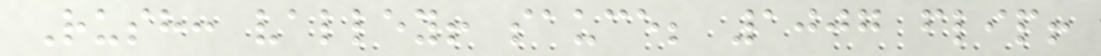Rush: valley! sauce; 1007 flip!
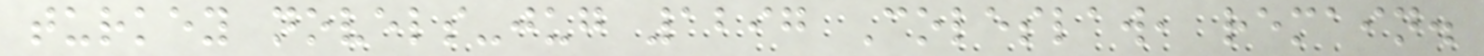turkey novels-jug 1297 Coleslaw, remain.
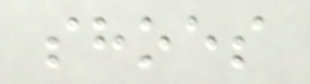shoes
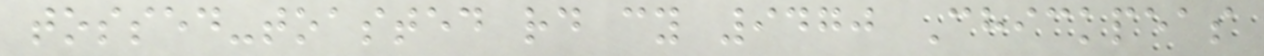tossed-toasted rd cy 9470 Chickpeas
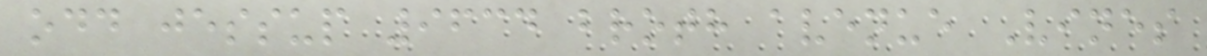odd jessup 9634 broth avenue Vines
